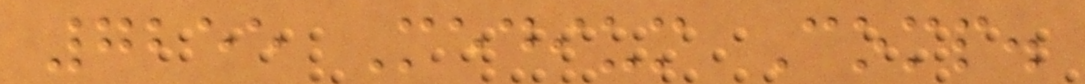7255 Medium Comp.
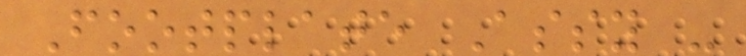Footplate Assy -
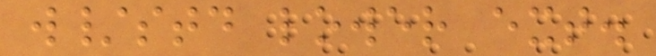w/std lower ext.
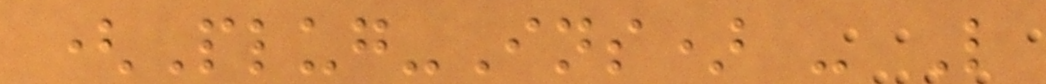(Plug-Ins) - L
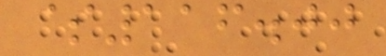$116.00
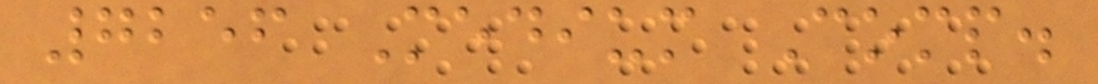7256 Medium Comp.
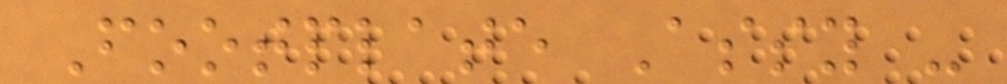Footplate Assy -
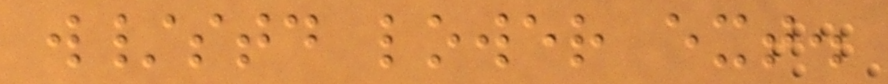w/std lower ext.
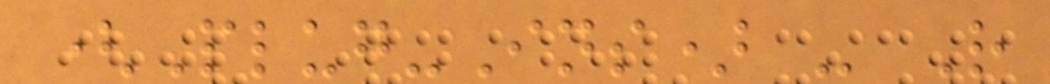(Plug-Ins) - R
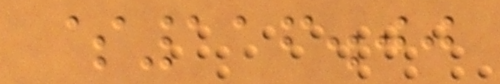$116.00
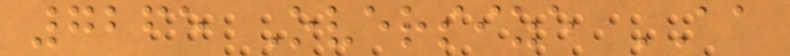7265 Oversize AA
